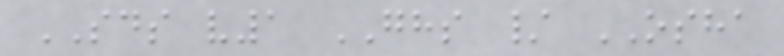SDS v1 GHS / OSHA
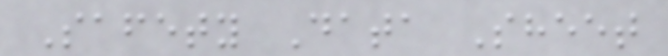Safety Data Sheet
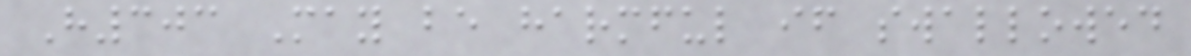H303 May be harmful if swallowed
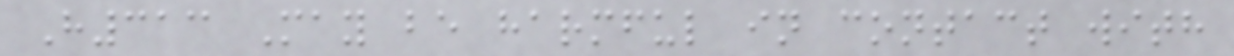H313 May be harmful in contact with
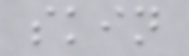skin
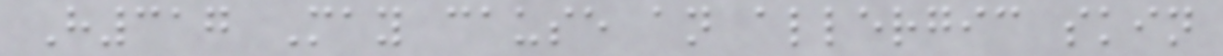H317 May cause an allergic skin
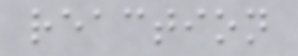reaction
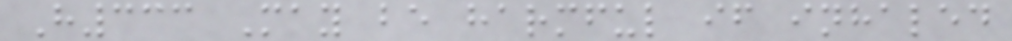H333 May be harmful if inhaled
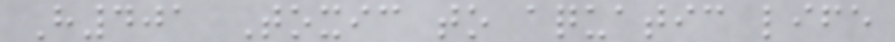H401 Toxic to aquatic life
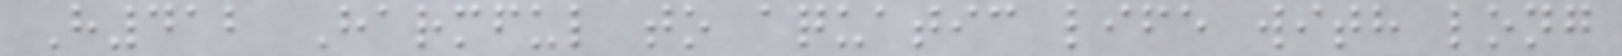H412 Harmful to aquatic life with long
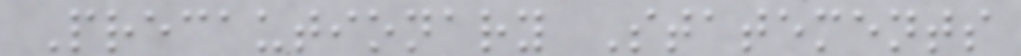Precautionary Statements
